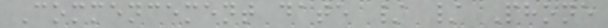Commencement date / / Phone
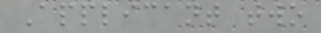Applicant two
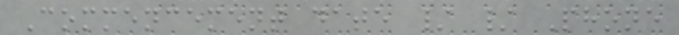Commencement date / / Phone
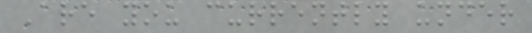Are you currently under
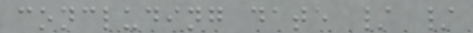concluding date / /
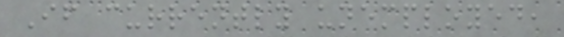If currently unemployed,
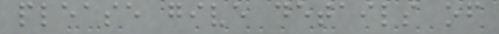please give details of
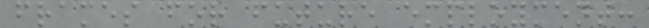frames for future employment:
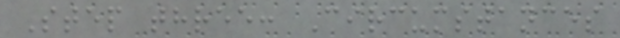Step three: Circumstances
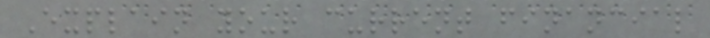Explain your current financial
